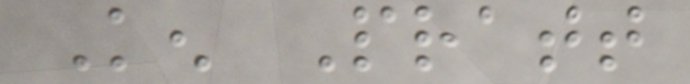Ken Pratt
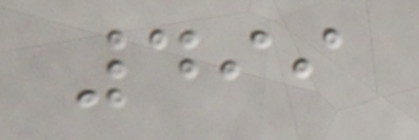499
